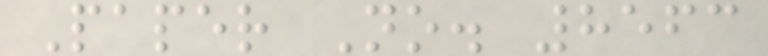Paper No. 8563
